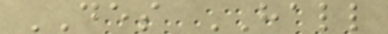DES HALL
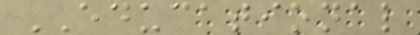EDUCATIONAL
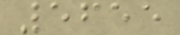5655
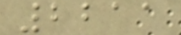2211
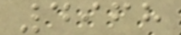4968
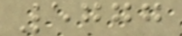5777
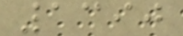1390
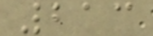213
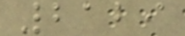2129
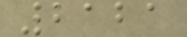2121
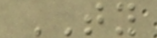TY
